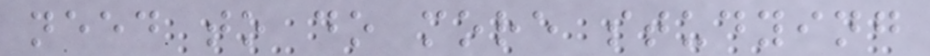need to do more studying
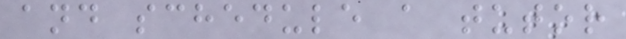and schedule a tutor
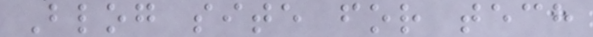Blog site for tech
